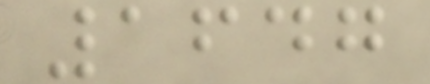1647
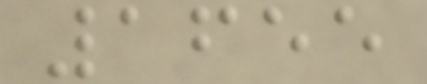1655
